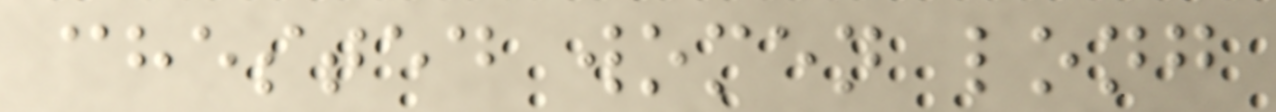chested women long
